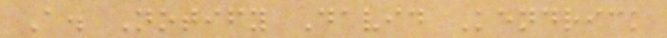A. Notify David Kendrick
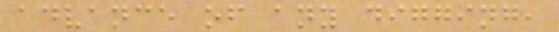advance of any digging,
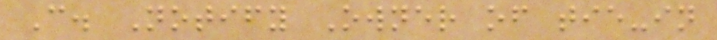C. Notify Owner of tie-in
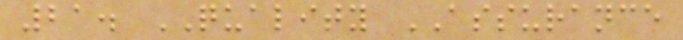21. QUALITY ASSURANCE
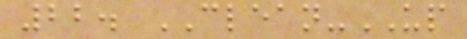22. CLEAN-UP
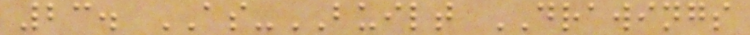23. AS-BUILT DRAWINGS
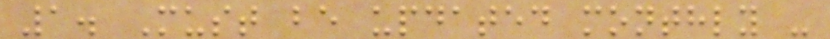1. Must be updated monthly -
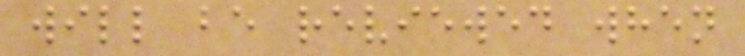will be reviewed when
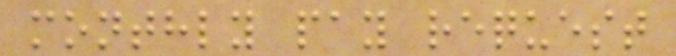monthly pay request
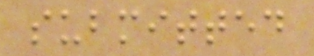submitted
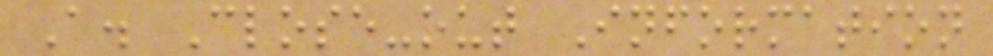A. Close-out Information
